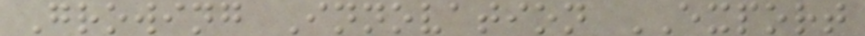Growing Innovation EXPORT
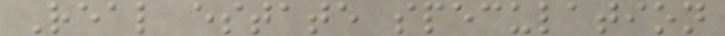Real estate speculation
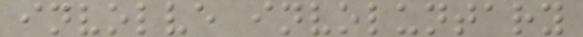involve involuntary
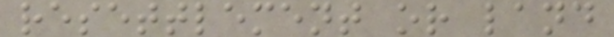resettlement or land
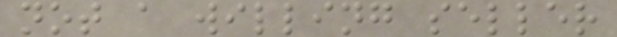not a willing seller
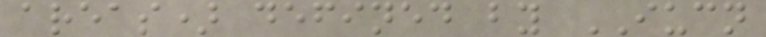areas) defined by IUCN
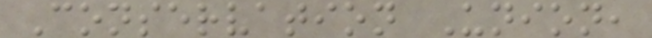Conservation Union,
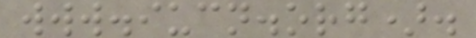www.iucn.org).
